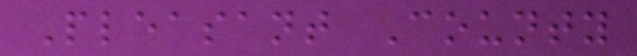Pleasant County
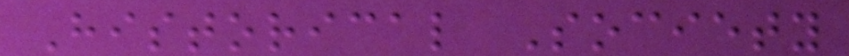Historical Society
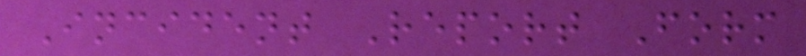Incident Report Form
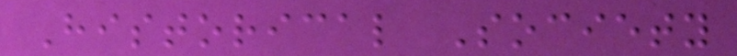Historical Society
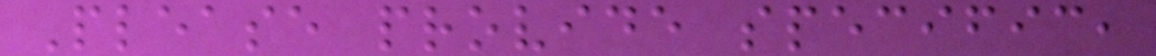Please provide specific,
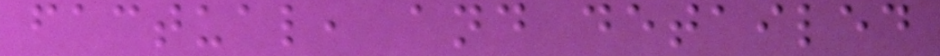factual, and detailed
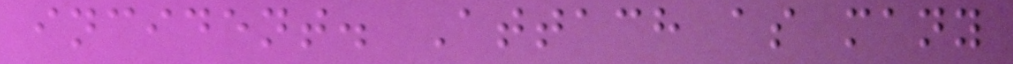incident. Attach as many
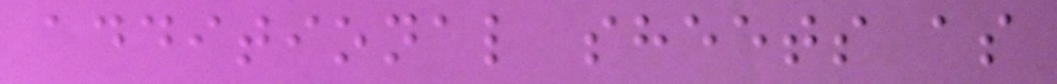additional sheets as
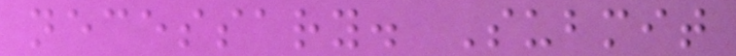necessary. Submit
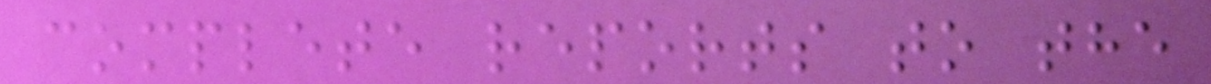complete reports to the
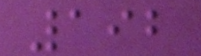192
